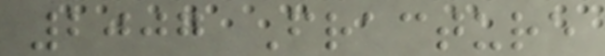2007 Fracture
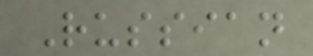Russian
